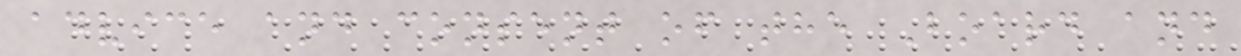advice and consent of the Board and
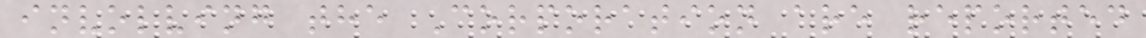involving the Corporation are reported
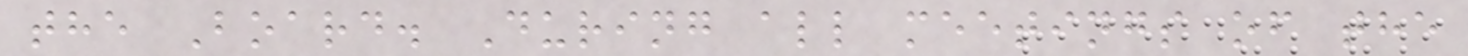the Board. During all meetings of the
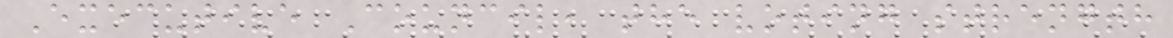Executive Council, the voting strength
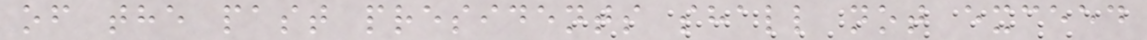of the past presidents shall not exceed
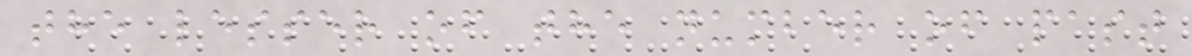the lesser of the number of past
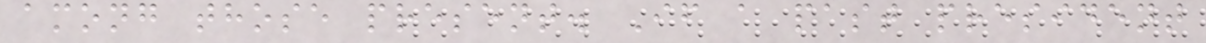among those present. If a past president
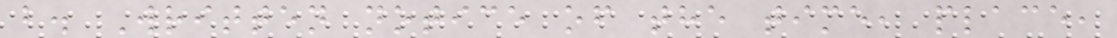b. Written notice of the time, place,
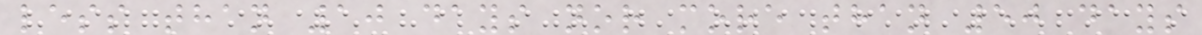less than 10 days nor more than 50 days
